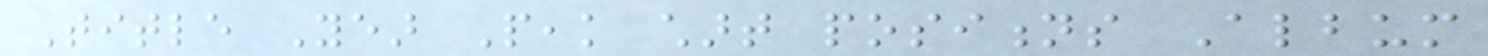Title Year Peak chart positions Album
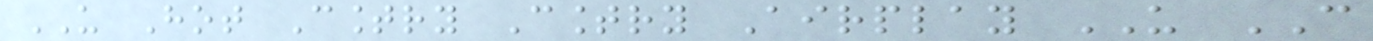US Hot Country Country Airplay US CAN
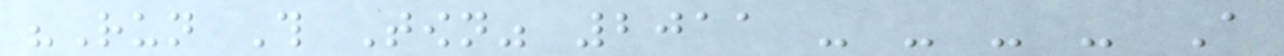"Run This Town" 2011 - - - - A
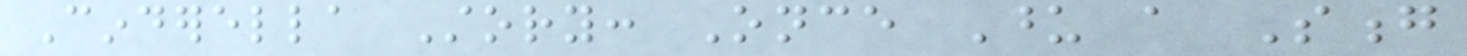Cinderella Story: Once Upon a Song
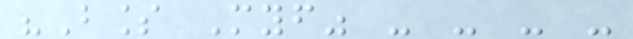"Bless Myself" - - - -
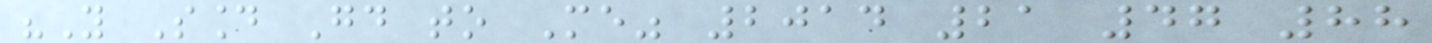"You Sound Good to Me" 2014 21 47 88
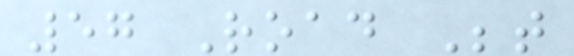57 Road Between
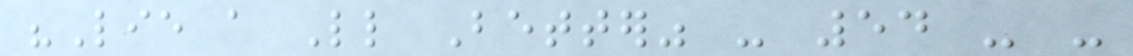"Lie a Little Better" - 54 - -
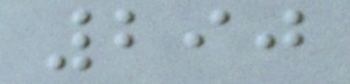290
